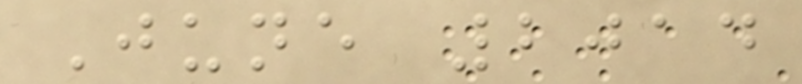June 2014
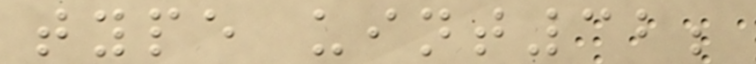type uint32;
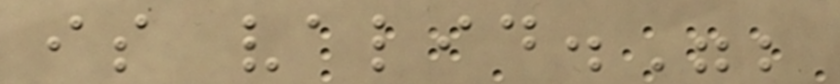is valid.";
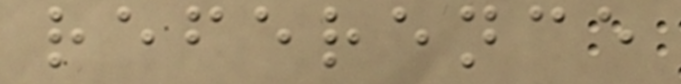reference
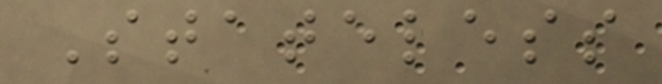Stateless
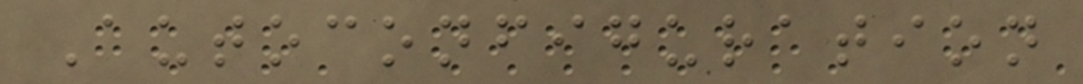Autoconfiguration
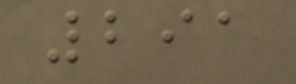291
